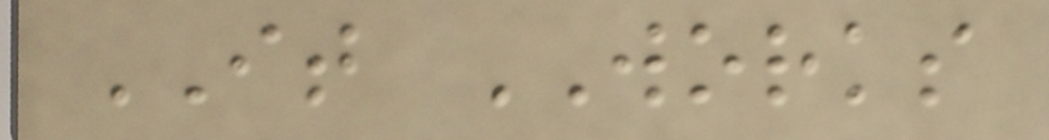IT WORKS
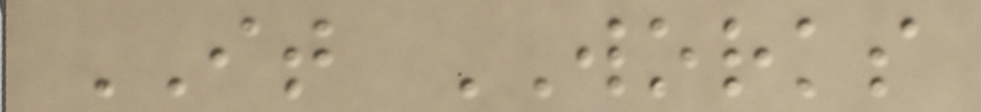IT WORKS
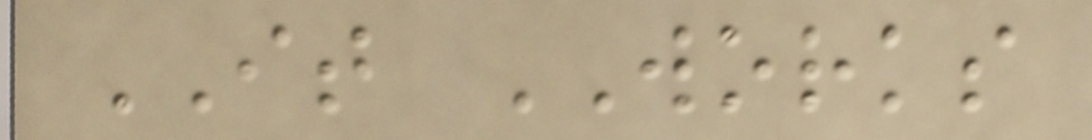IT WORKS
